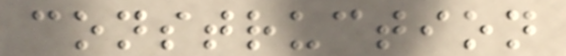construction
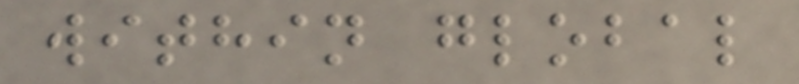within global
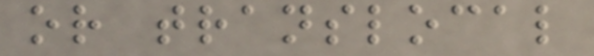or translocal
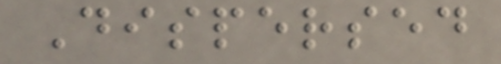Dispersed
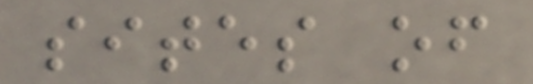sites of
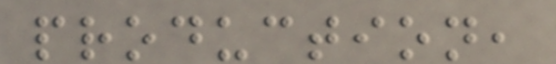production,
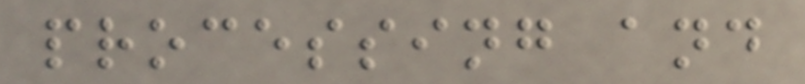processing and
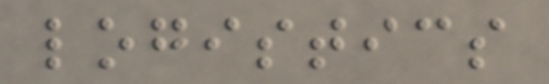logistics
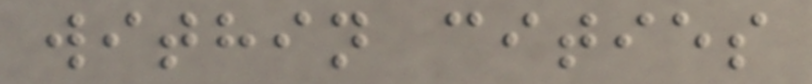within cities
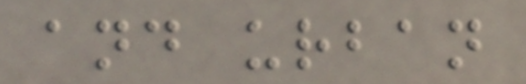and urban
